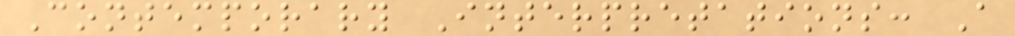Contemporary Interpretations: A
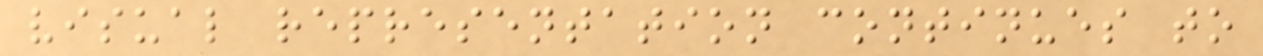visual representation continues to
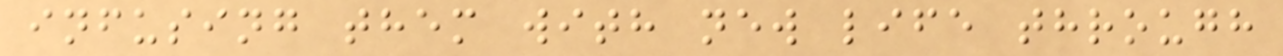infusing them with new life through
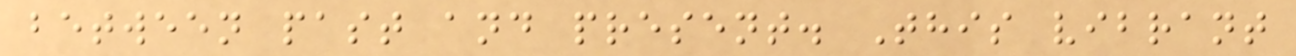between past and present. This vibrant
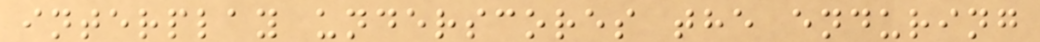interplay underscores the enduring
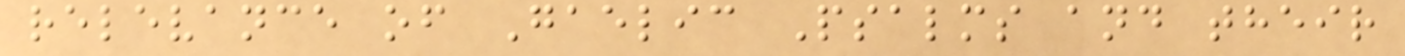relevance of Gaelic Psalms and their
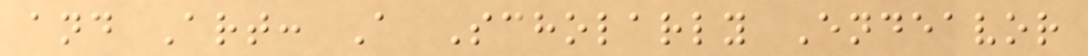and Art: A Scholarly Endeavor
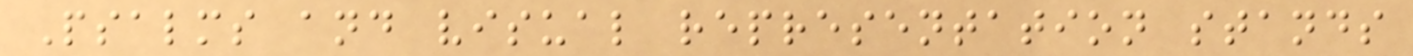Psalms and visual representation stands
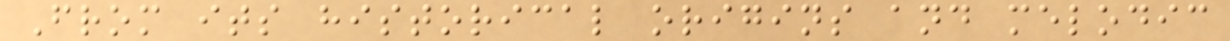From its historical origins and melodic
